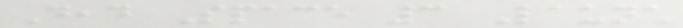Dead Space 3 Launch
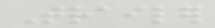Trailer
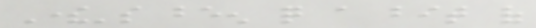There's been quite a bit of
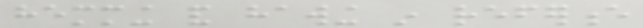hemming and hawing in reference
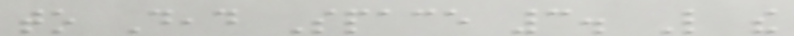to Dead Space 3. Like the
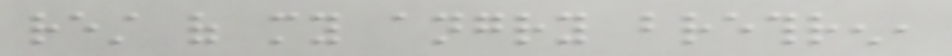rest of my angry brethren,
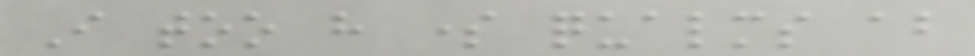I too have some qualms about
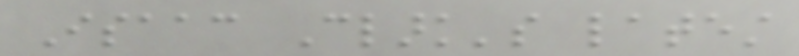Isaac Clark's latest
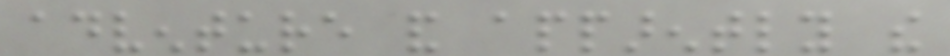adventure and apparently the
